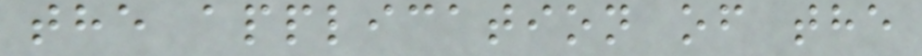the application of the
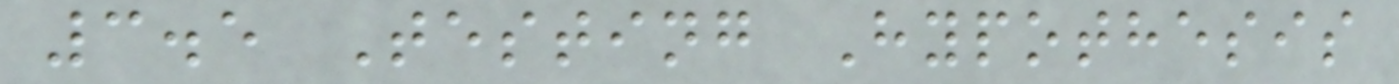3.5 Testing Hypothesis
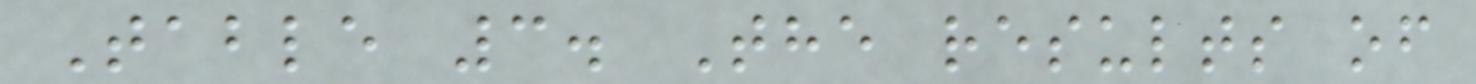Table 3. The results of
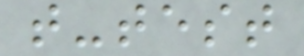t-test
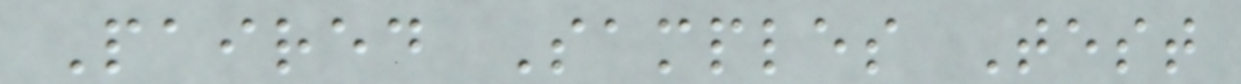Paired Samples Test
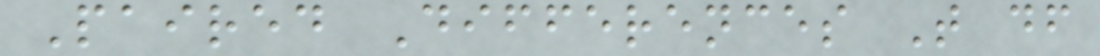Paired Differences T df
